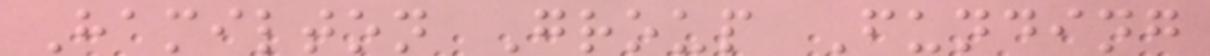Hamilton Group Funding
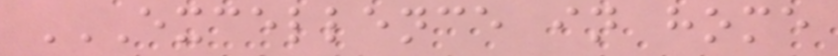EXCELLENCE IN HOME
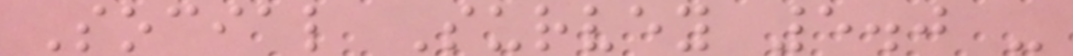Social Survey 5.0 -
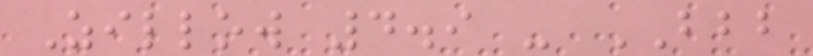Zillow 4.9 - BBB
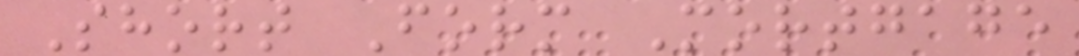Short Form Mortgage
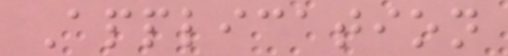Application
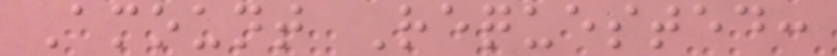Amount Requested:
